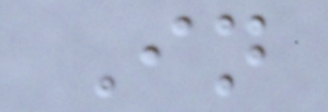In
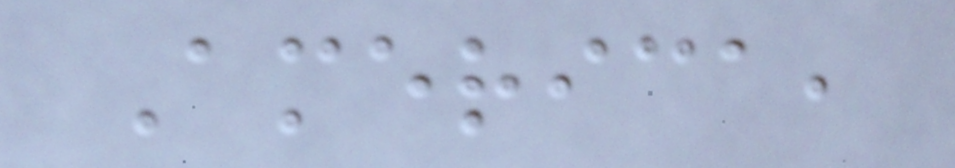America,
